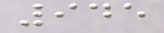945
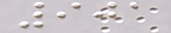901
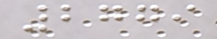2779
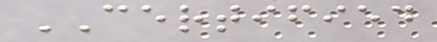CERTIFIED
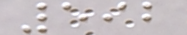592
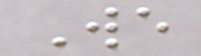We
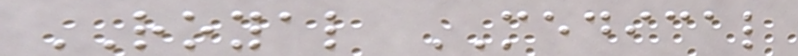ROYAL MEDICAL
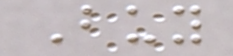Buy
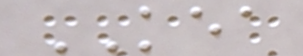KEA
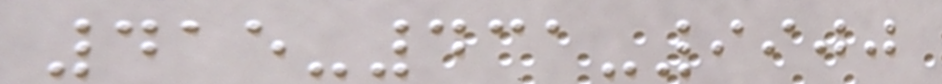415-431-9900
